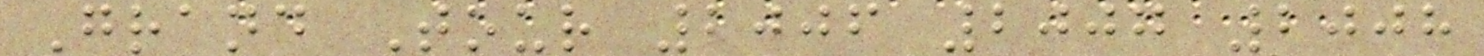Grand Tour 2006 2007 2008
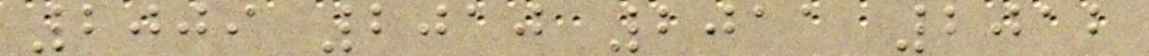2009 2010 2011 2012
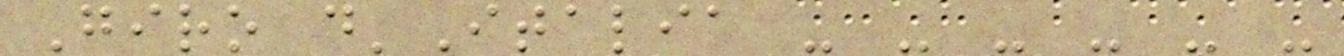Giro d'Italia - - - - - -
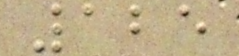125
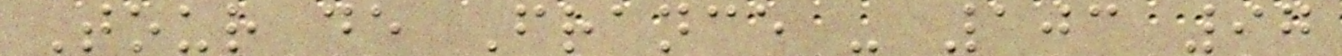Tour de France - 103 97
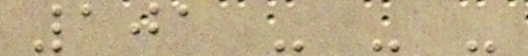101 - - -
